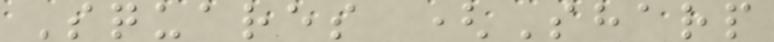Squares (Sharp
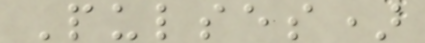Pulses)
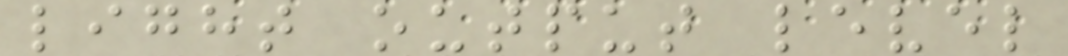light output level
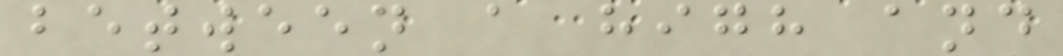between a high and
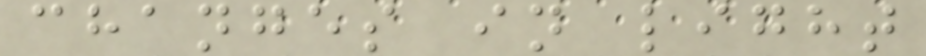changes in light
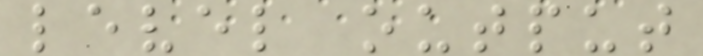level output
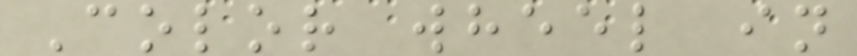Color wheel in
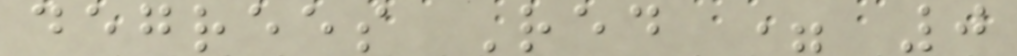degrees Red = 0
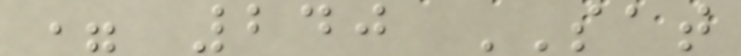= 240 SAT
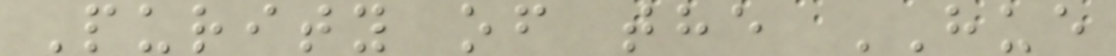Purity of the HUE
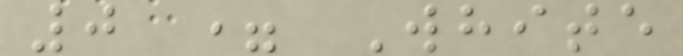0 = White
